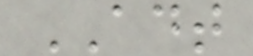ADT
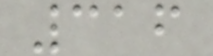316
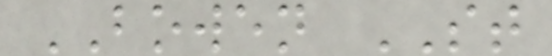BOWEN ST
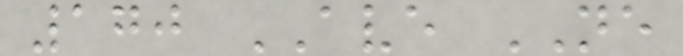170 AVE NE
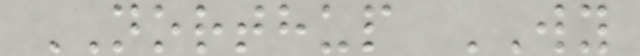NORTHUP WY
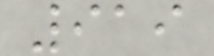919
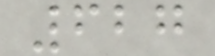627
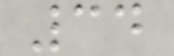34
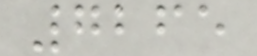7265
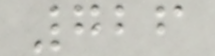726
